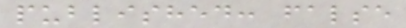published: false
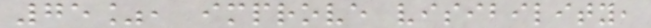75%, improve visibility,
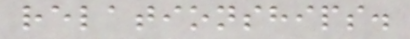relationships.
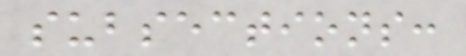subsections:
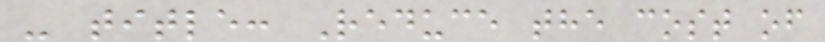- title: Reduce the cost of
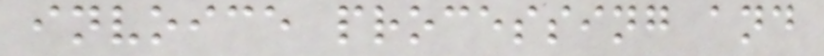invoice processing and
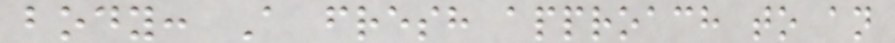body: A fresh approach to an
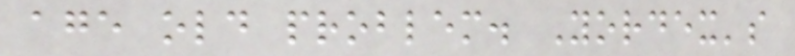age old problem. Yordex's
